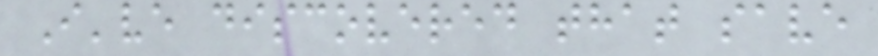I've discovered that save
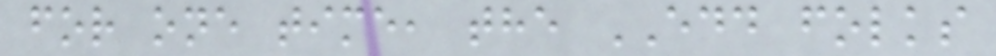for one time, the EDD folks
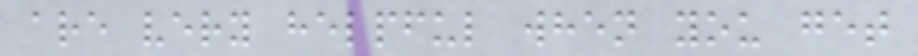are very helpful when you get
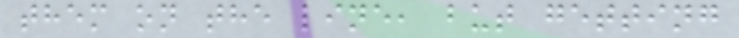them on the line, but getting
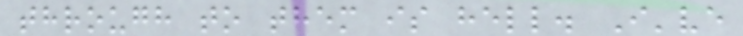through to them is hell. I've
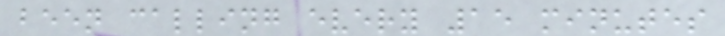been calling every 15 minutes
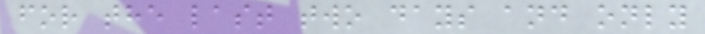for the last two days and only
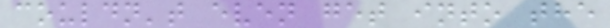couldn't even get into the
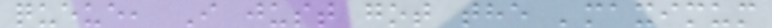queue, I just got the 'maximum
